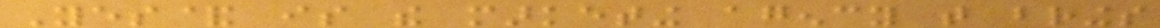Yes& is the marketing agency that brings
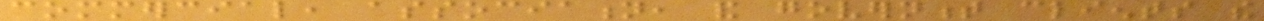commercial, association, and government clients the
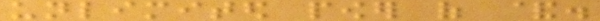unlimited power of &.
